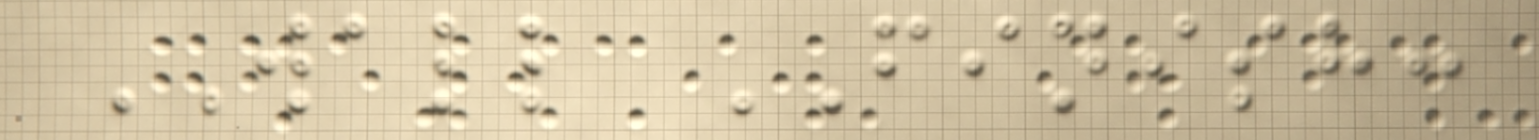WALL FINISH:
